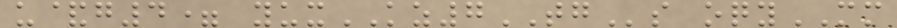u&g4= yuxKZ7TGs oqyMM
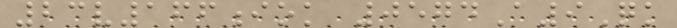23v166iok 0574A9Qk
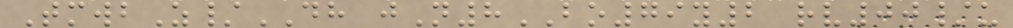TmwbZ/DH jN8BO79y2 rv00/u
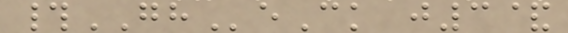#GHeCk j3&
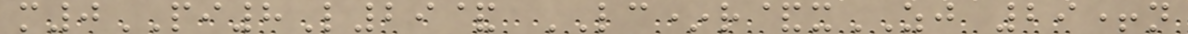m0PI8L29& LC*r&xZJ 29+n
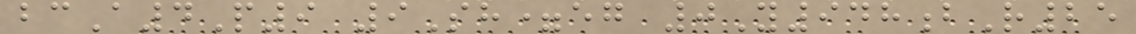bcA4P9 9Sh=eg 0Y948bR25
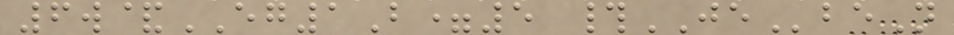6w&EG1B=5 #JEbeN
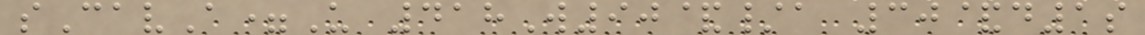sCavA=U 418W90&/a 30&d1s
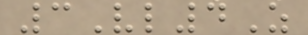3Vl4Z
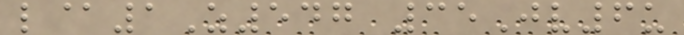l@1Z547 35Jv6u
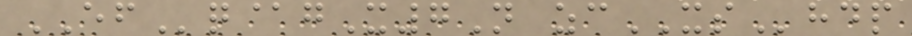EFq@gX7N zcXShdp
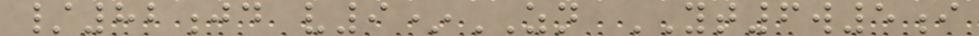/82jd v9*ZN YT6w5i
